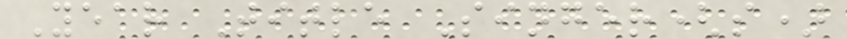Year Title Singer(s)
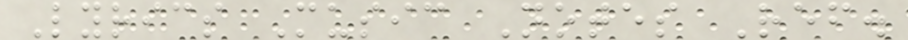Lyrics Music Notes Ref.
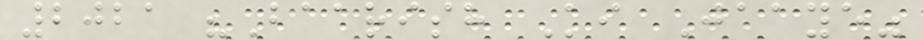2021 "Baarish Ki Jaaye"
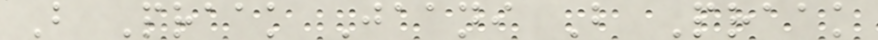B Praak Jaani B Praak
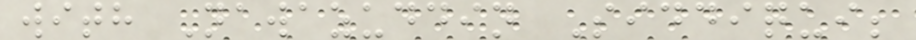with Nawazuddin Siddiqui;
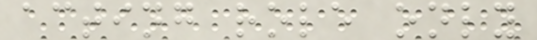acting role only
